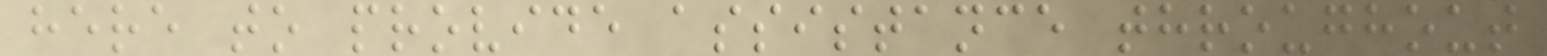here to provide assistance throughout
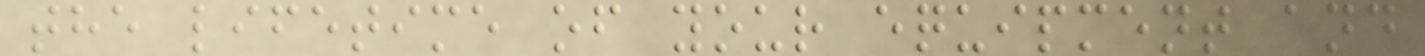the lifetime of your equipment and
